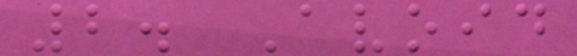2. Avoid
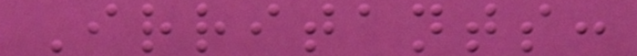Irritants:
